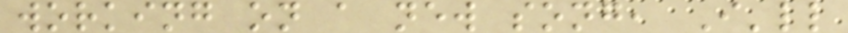working on a new song, I'll
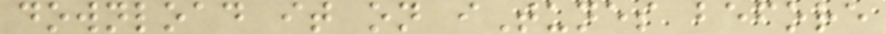download it on iTunes before
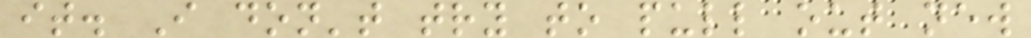it. I don't try to pull out new
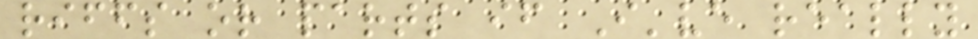riffs or parts if I've really
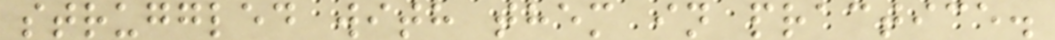struggled with them in practice.
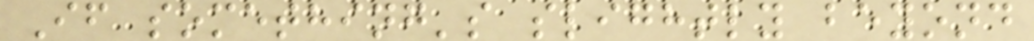If something's slightly beyond
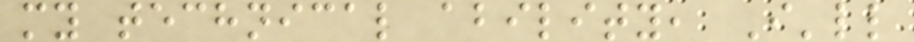my technical ability, I'll
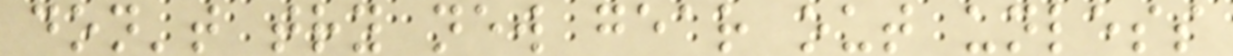don't try new gear out unless
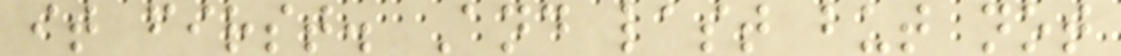it first. And last but not
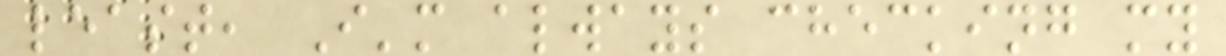least, I'm always checking my
